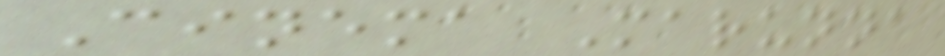Cinema Marunna
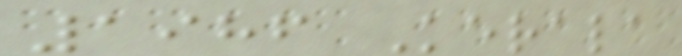1986 Kerala
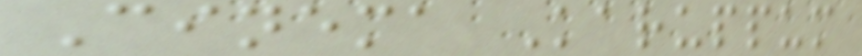Cinema Karuppum
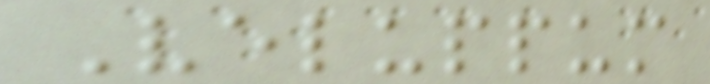Veluppum
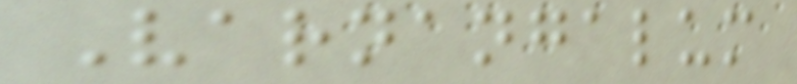Varnangalum
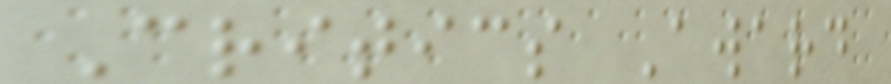Critics Award
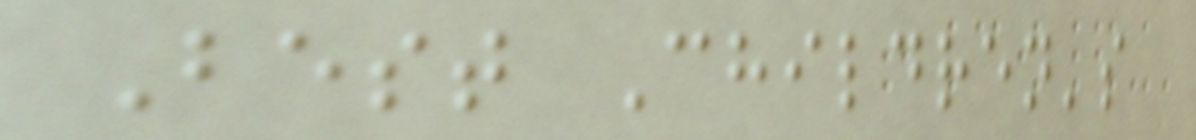Best Children's
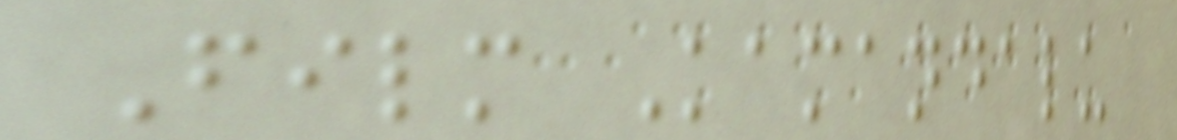Film Kamandalu
